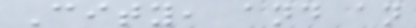City, and an
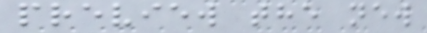preview the new
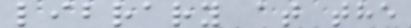library at the
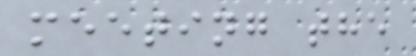meeting the
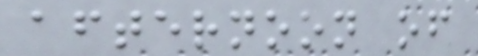afternoon of
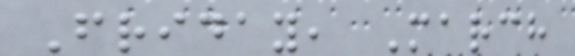Friday, March
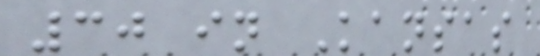30 in Kansas
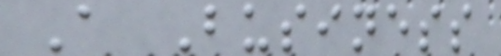A Business
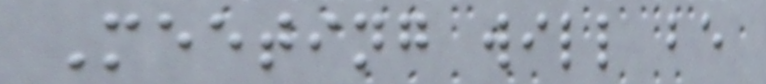Meeting will be
